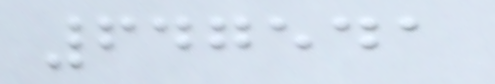647541
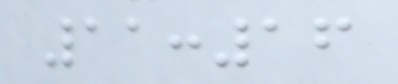11:16
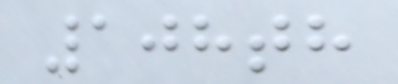108th
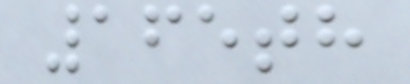165th
